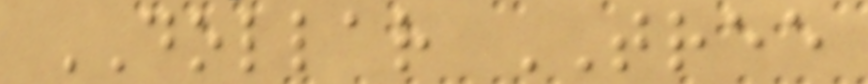DOLLAR TREE
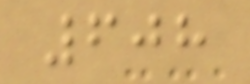608
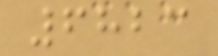6823
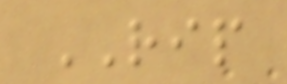RIP
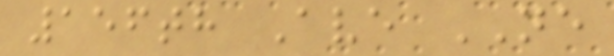156th Ave NE
